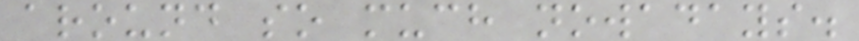around so much nowadays.
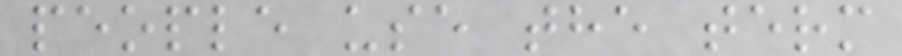people use the term
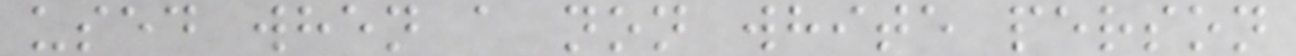used when a non white person
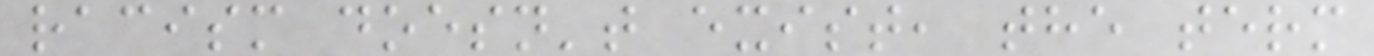racism doesn't exist, the term
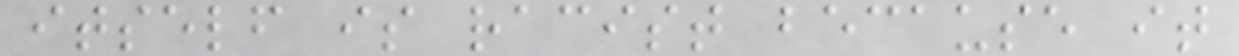itself is racist because it
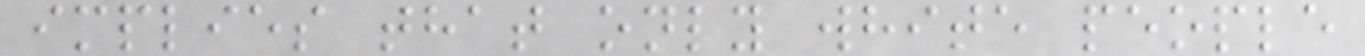implies that only white people
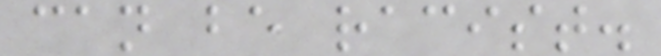can be racist.
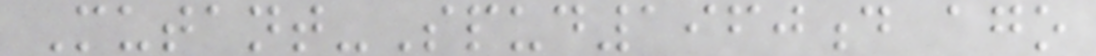Mutant-Spud1960d ago
